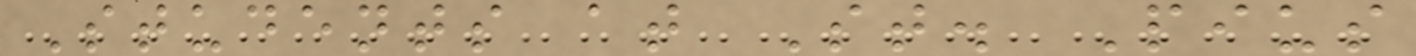Students at St. Pius
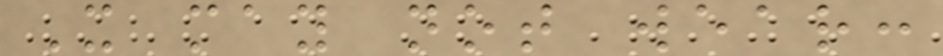X may not wear:
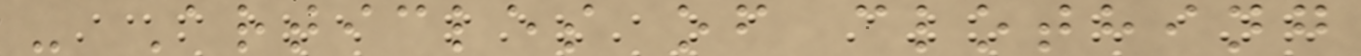- Articles of clothing
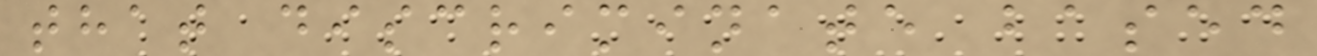that discriminate based
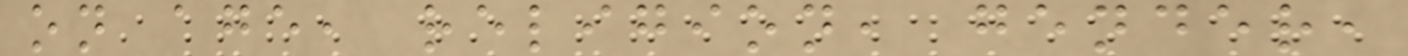on age, religion, gender,
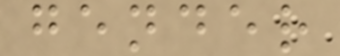gender
